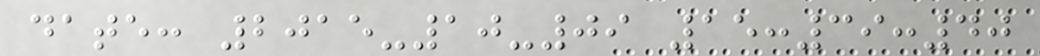date: 2015-10-09 15:39:40
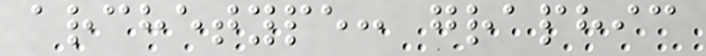archetype: graphic
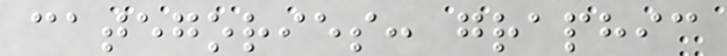categories: graphic
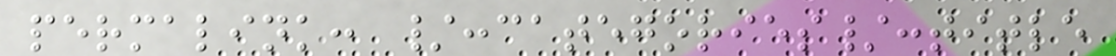permalink: /:categories/:title
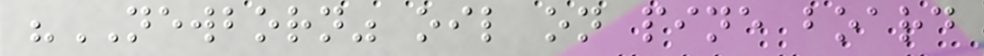"NEWBORN" oil on pine board
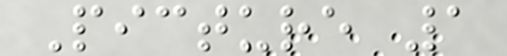Picture 1
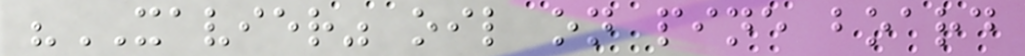"XAVIER" oil on pine board
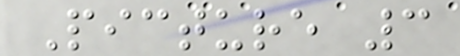Picture 3
